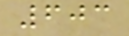603
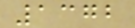1372
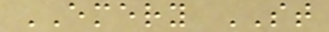EMERY ST
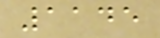1145
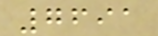7691
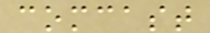comcast
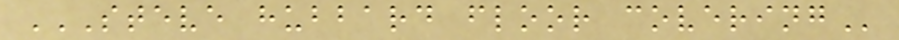STEVE HUBBARD FLOOR COVERING
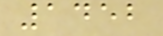1452
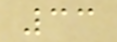33
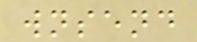wnsend
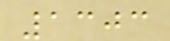1303
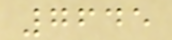7645
